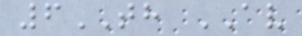6TH AV
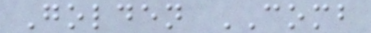Golden COMB
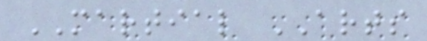MARTIAL ARTS
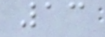13
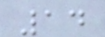14
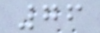76
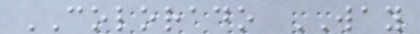COLORADO WAY
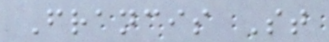Francis St
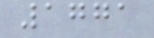1771
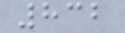832
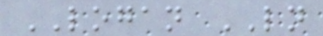LOGAN LN
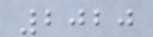2020
